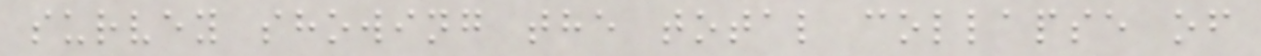survey showing the total collapse of
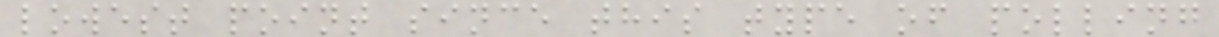lowest point since this type of polling
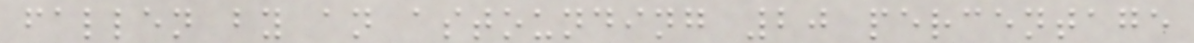fallen by an astounding 20 percentage
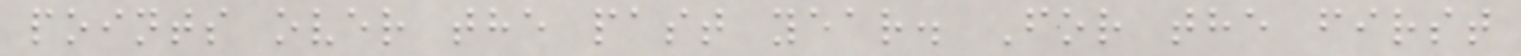points over the past year. For the first
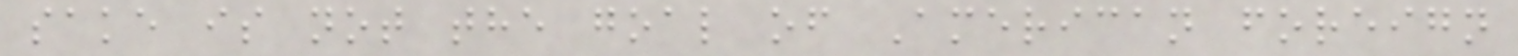sake is not the goal of American foreign
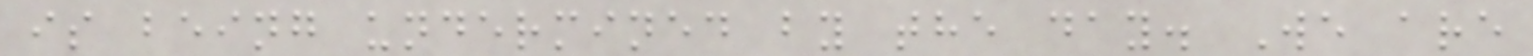is being undermined by the day. We are
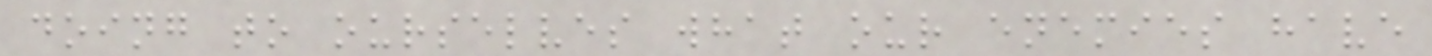doing to ourselves what our enemies have
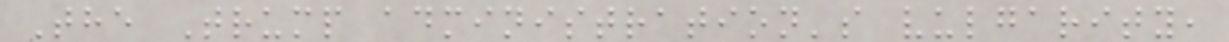The Trump administration's vulgarity,
